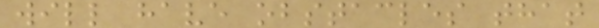will have obstacles that
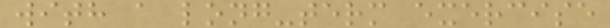with a long-term exercise
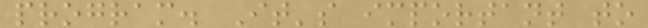program. It's important to
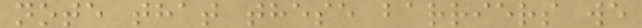note that these barriers we
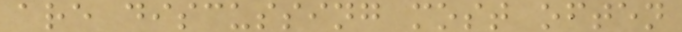are discussing most often
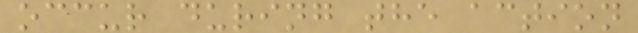occur during the action
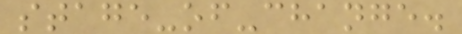stage-of-change.
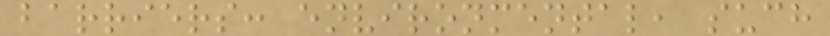barriers: environmental, such
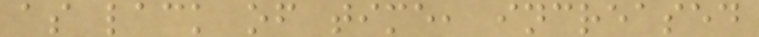as lack of time, increased
